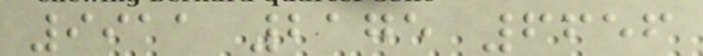9911 2175 6656
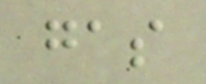gas
